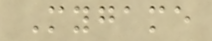Mygame
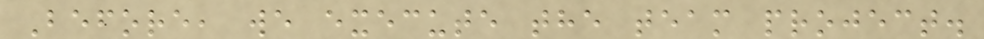Before, we execute the team project.
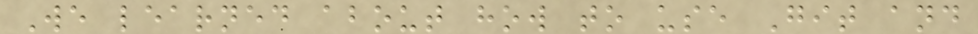We learned about how to use Git and
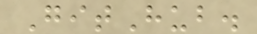GitHub.
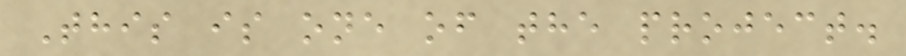This is one of the project.
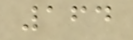164
